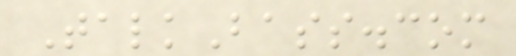TalkBass.com
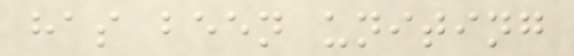has been uniting
